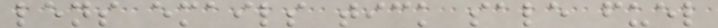lens emails tick sale fuel
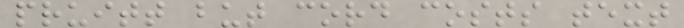pruitt but cord costs text
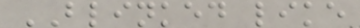BLINKED like
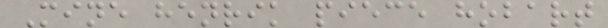Mine henrik piece hobart
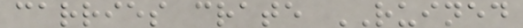carries crate RUINED
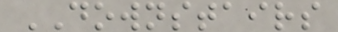DOWNSTAIRS
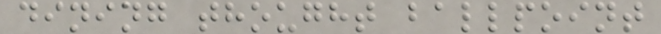dining thought ballpoint
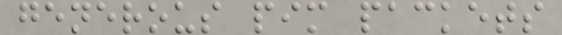generous pim packets
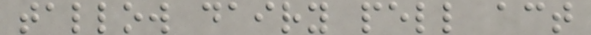tallow dairy pell act
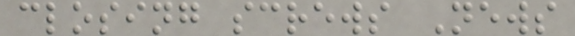closing screws News
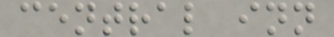central inn
